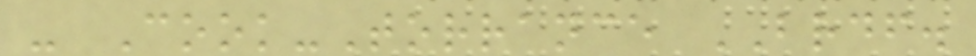- Cook-Torrance BRDF.
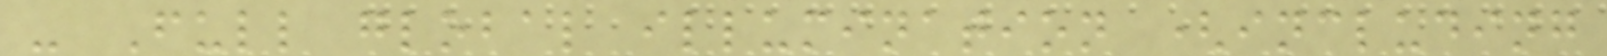- Full global illumination (including
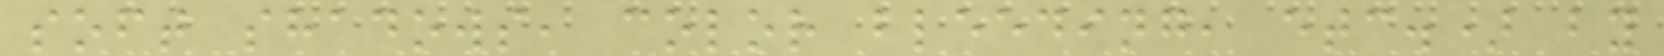soft shadows, color bleeding, etc.) by
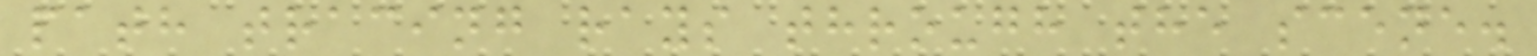path tracing rays through the scene.
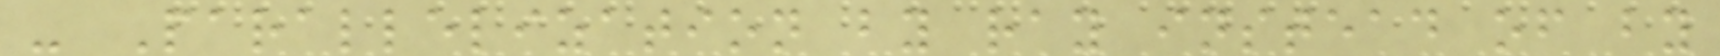- Parallelization by ray instead of by
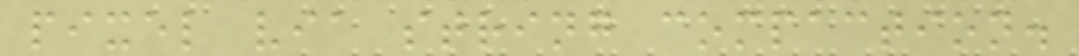pixel via string compaction.
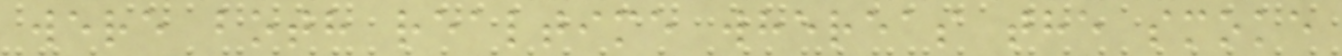were both realtime whereas the smoke
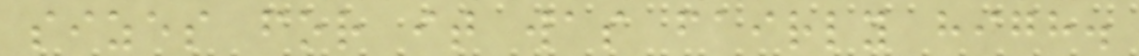sizes for it was fairly high.
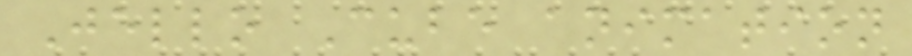Jello Cube animation
